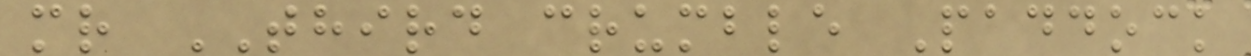mr THIRD crumble Paddock
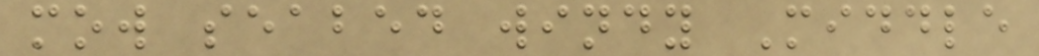mow seabed windy Middle
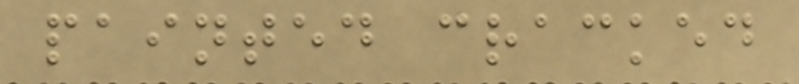painted cracked
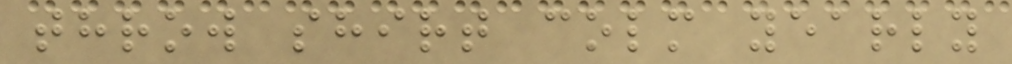throw shirt colm yearly
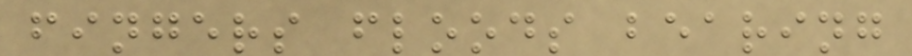fingers floods bearing
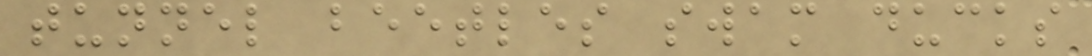tunnel beetles swam ducks
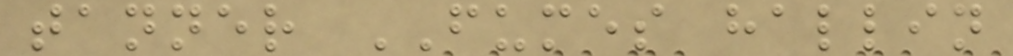tanner FUMES hallin
